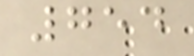754
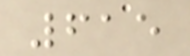615
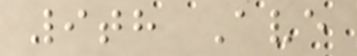9th Ave
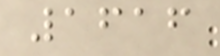1616
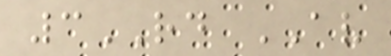3RD AV
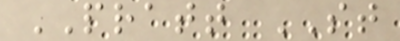PRATT ST
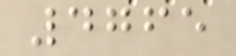4765
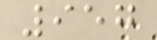957
